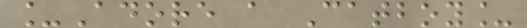_Adore a Catboy_
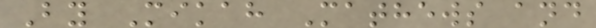By Mikah Mathews and
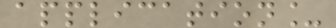application_
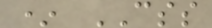* CSS
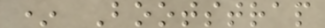* Bootstrap
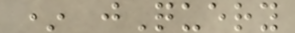* jQuery
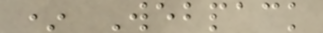* Webpack
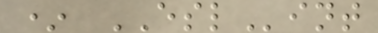* ESLint
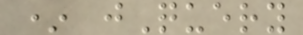* jQuery
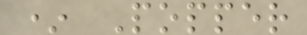* Popper
